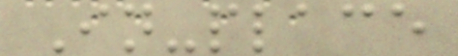In-place
